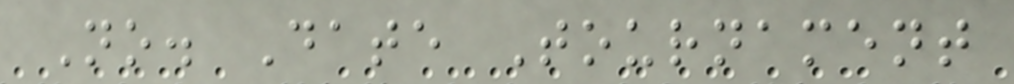No. Date Tournament
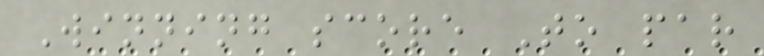Winning score To par
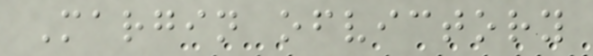Margin ofvictory
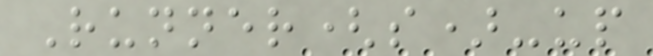Runner(s)-up
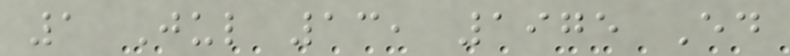1 Jul 13, 1975 Ed
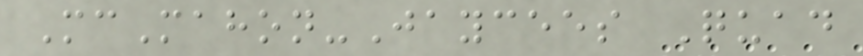McMahon-Jaycees Quad
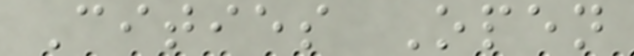Cities Open
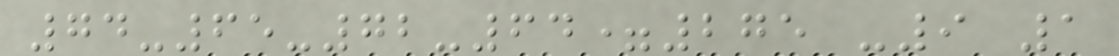74-65-72-64=275 -9 1
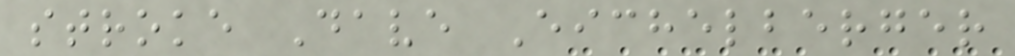stroke Dave Eichelberger
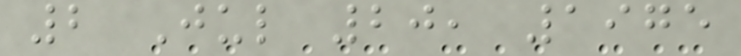2 Jul 20, 1975
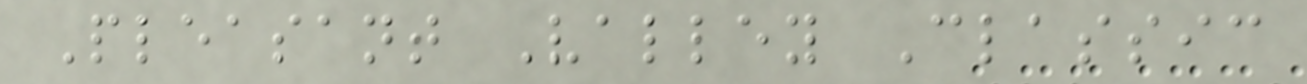Pleasant Valley Classic
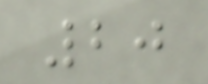20
